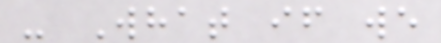- What if we
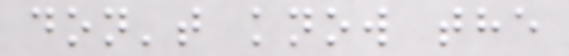don't know the
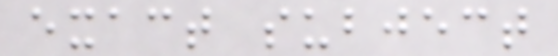exact subject
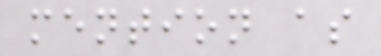mention as
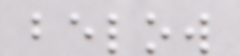below
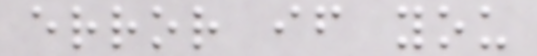error if you
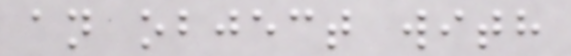an object with
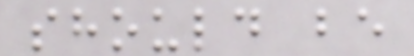should be
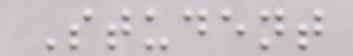Student
